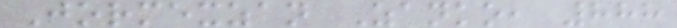Jormexzan Zanko, 888
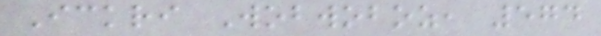Ickri Wobwoboz, 574
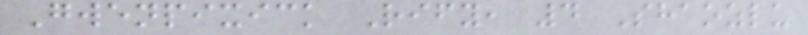Gwenpixick Rify, 4 Shaozlu
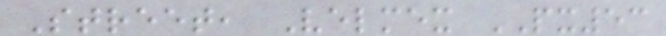Street, Velmex PX53
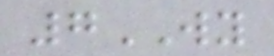7WY
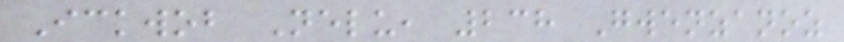Ickwob Nelu, 238 Gwenzanoz
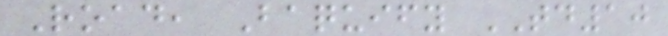Road, Baquify TD10
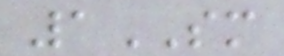1SM
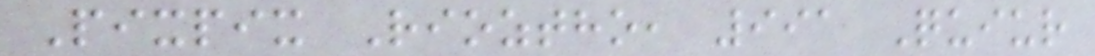Pixpix Rioztho, 991 Quiur
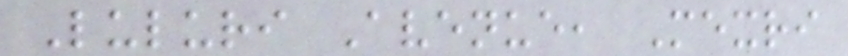Luluri Avenue, Mexri
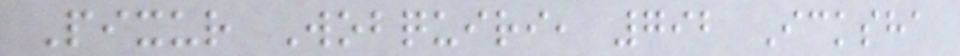Pixur Wobquiri, 792 Icksha
